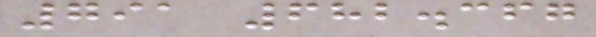791 682.367
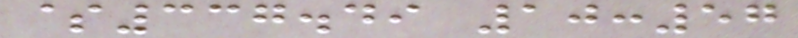$337.49 10:57
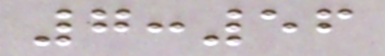7:56
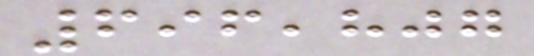696,807
